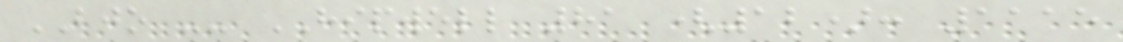BJO -- HIPWELL 81 (12): 1115
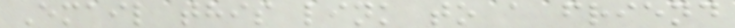Email this link to a friend
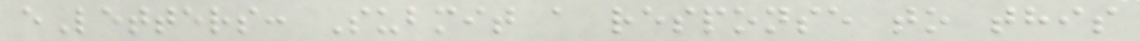eLetters: Submit a response to this
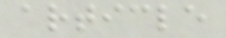article
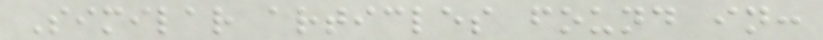Similar articles found in:
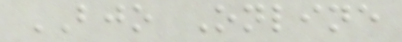BJO Online
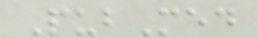PubMed
